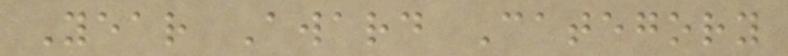Year Award Category
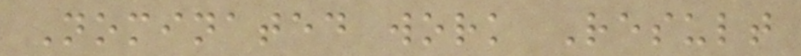Nominated work Result
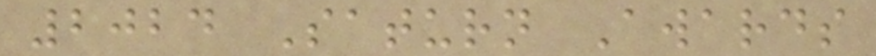2024 Saturn Awards
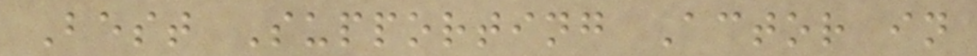Best Supporting Actor in
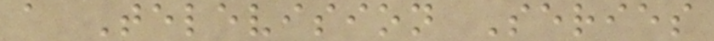a Television Series
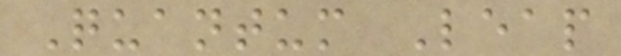Quantum Leap
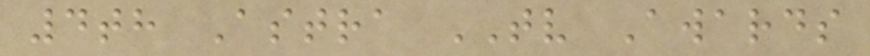4th Astra TV Awards
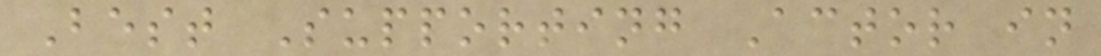Best Supporting Actor in
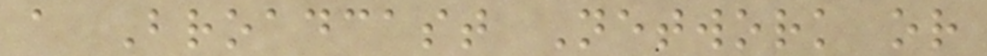a Broadcast Network or
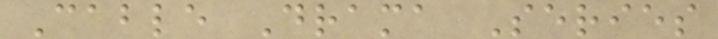Cable Drama Series
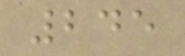245
